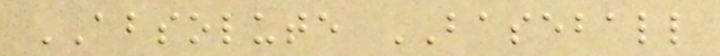ABSOLUTE BASEBALL
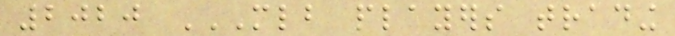2020 MLB PLAYERS TRADING
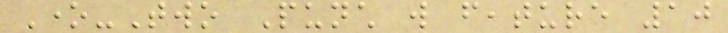One-Two Punch will feature 10
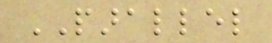PARALLEL
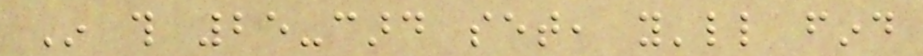In this 25-card set, you'll find
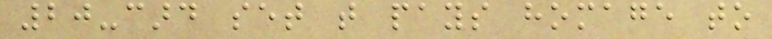20-card set that pays homage to
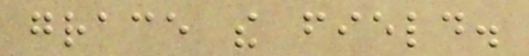grace the field.
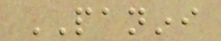PANINI
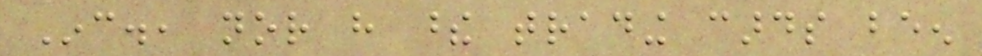Inc., nor have these trading cards been
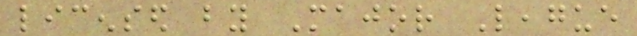licensed by Major League
